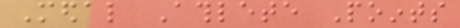Medal Athlete Points
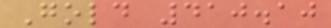Gold 410.10
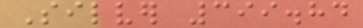Silver 399.84
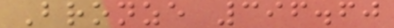Bronze 396.60
